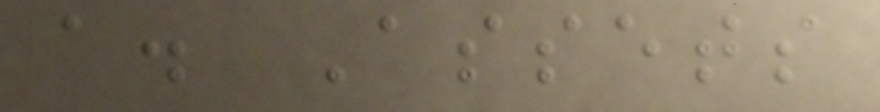a. Assets
